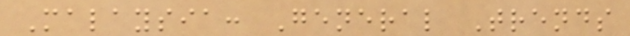Malaysia: General Trends
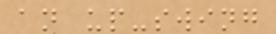an up-swing
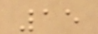15
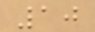10
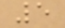5
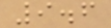9.6
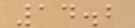14.2
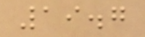19.7
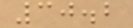30.2
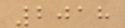2018
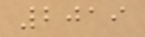2019
